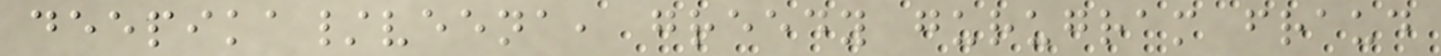deepika/veena, greedy gurugram fraud
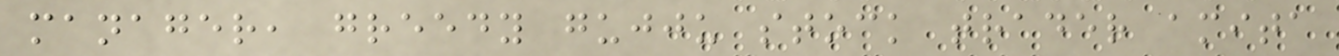manager, greedy gujju stock trader amita
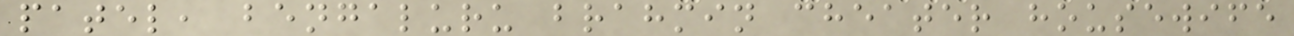patel, bengaluru brahmin cheater housewife
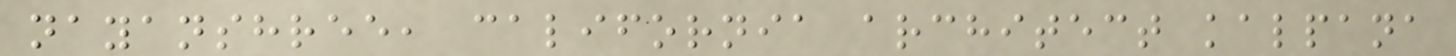nayanshree, california architect kalpana
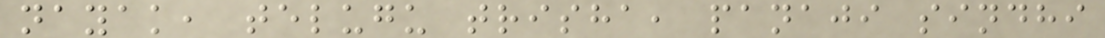nayak, telugu trisha, panaji sindhi
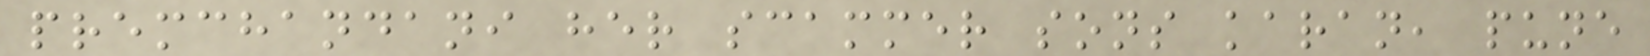premchandani her scammer sons karan, pune
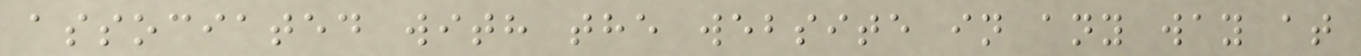associated with the website in any way at
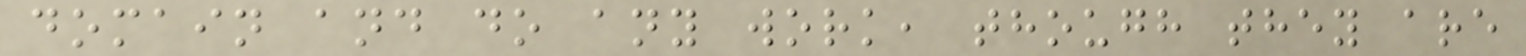domain and do any work, though they are
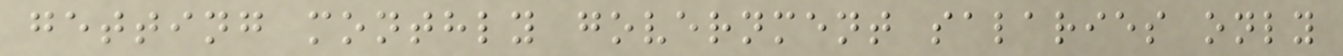getting monthly government salaries only
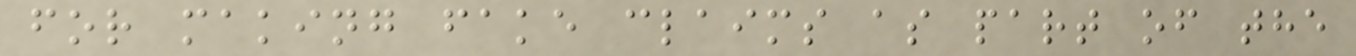for making fake claims as part of the
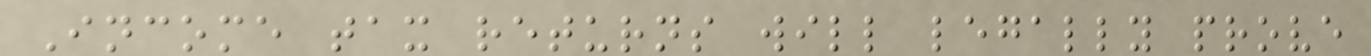Income tax returns will legally prove
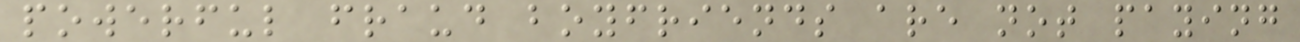powerful fraud boyfriends are not paying
